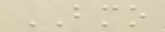BMO
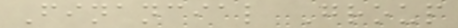Financial Group
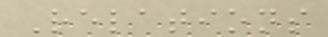Relations
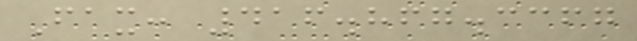Fax: 416.867.3367
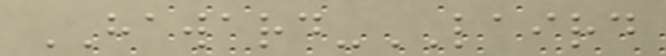HAWARD-LAIRD
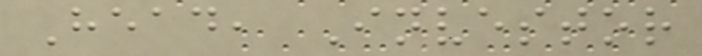Head, Investor
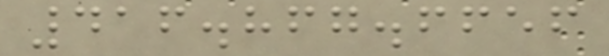416.867.6656
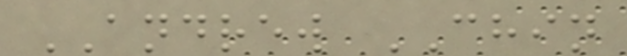ANDREW CHIN
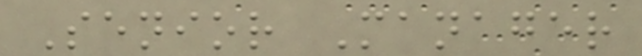Senior Manager
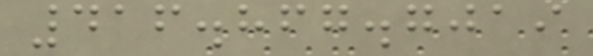416.867.7019
